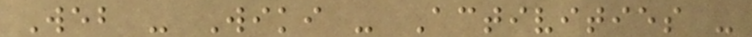Web - Wiki - Activities -
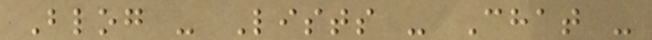Blog - Lists - Chat -
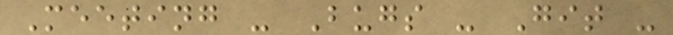Meeting - Bugs - Git -
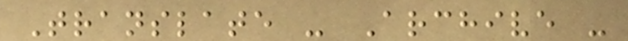Translate - Archive -
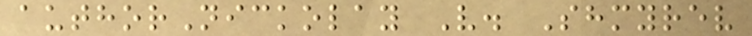authorNickolay V. Shmyrev
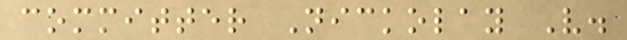committer Nickolay V.
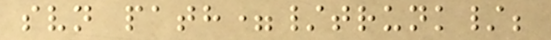svn path=/trunk/;
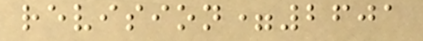revision=2601
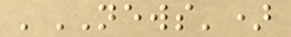'NEWS')
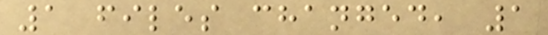1 files changed, 1
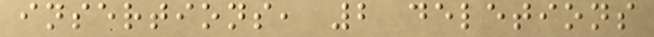insertions, 2 deletions
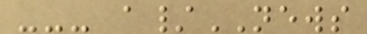--- a/NEWS
